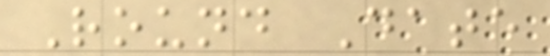Round Date
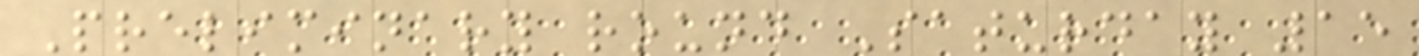Preliminary round Saturday 15
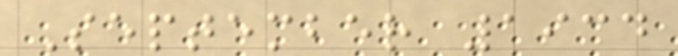September 1934
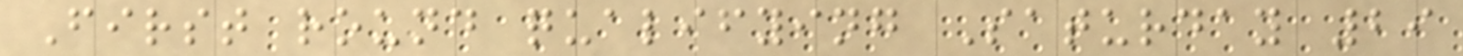First round qualifying Saturday 29
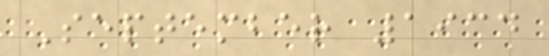September 1934
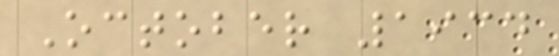October 1934
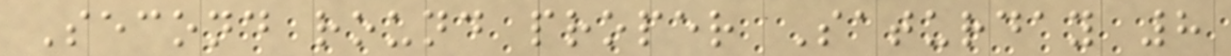Second round proper Saturday 8
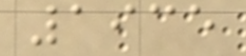1935
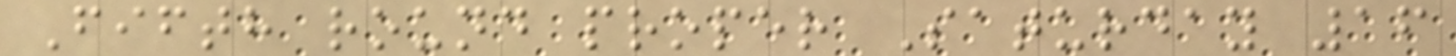Fifth round proper Saturday 16
